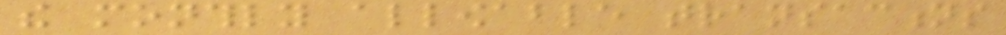the monthly allowable transactions
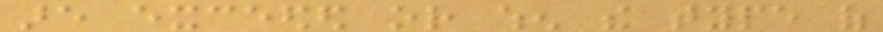are exceeded or when the type of
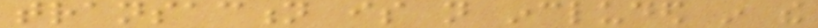transaction is not included in the
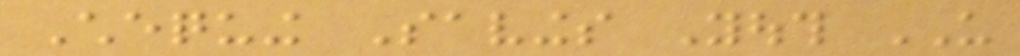Chequing Savings Youth US
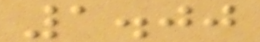1.00
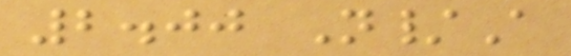2.00 N/A
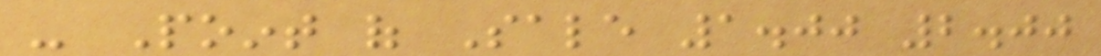- Point of Sale 1.00 2.00
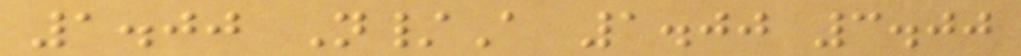1.00 N/A 1.00 3.00
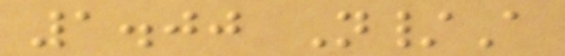1.00 N/A
